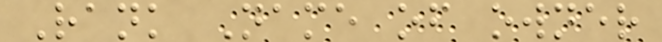Rank Name of owner
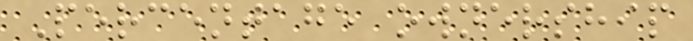Percentage ownership
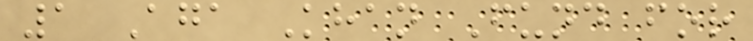1 Aga Khan Fund for
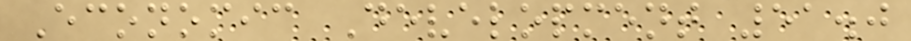Economic Development 51.0
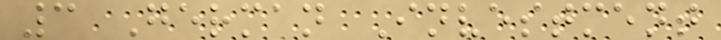3 German Investment
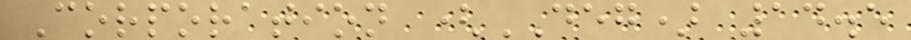Corporation (DEG) 14.5
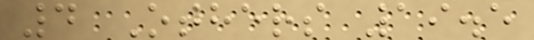4 Others 19.5
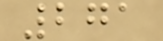271
